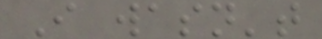I wasn't
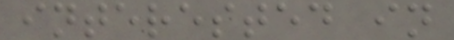interested in
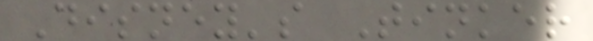Disney's Tinker
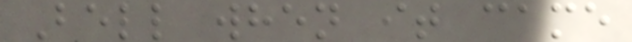Bell when it came
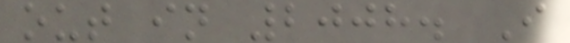out in 2008. I
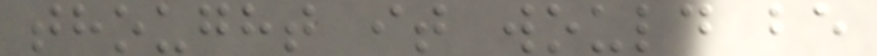thought it would be
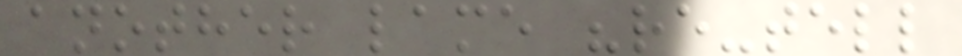another lame "re-tell
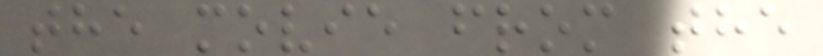the movie from the
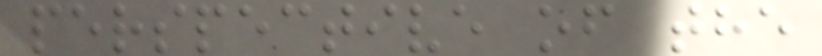perspective of the
